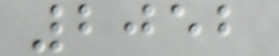2052
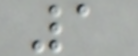1
